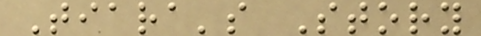Tiara's Story
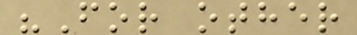"For other
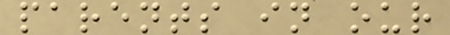parents in our
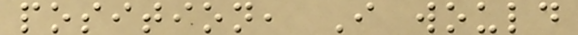position, I would
